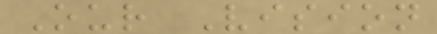Our Vision
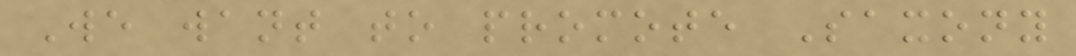We want to promote Saxony
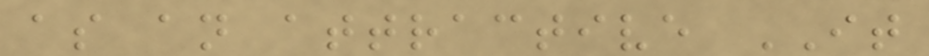as an attractive IT
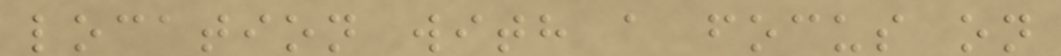location with a focus on
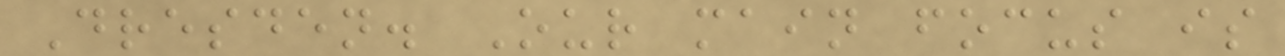Dresden. Our main focus is
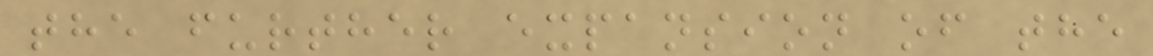the further expansion of the
